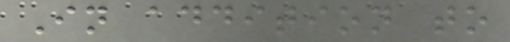In addition to
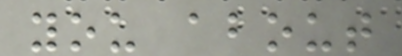you about
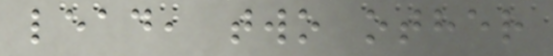lead, two other
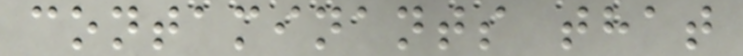contaminants that
